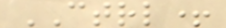CTRL+
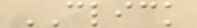CLICK
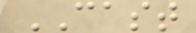CAST
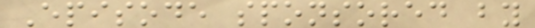Episode sponsored by
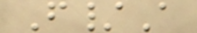F/A
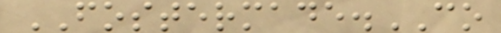FOSTERMADE.CO
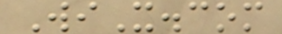WiX.com
